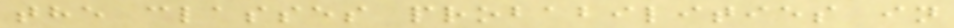the classes probabilities in
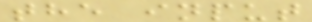the input
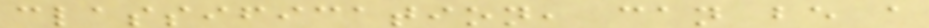classification, can be a
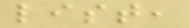list,
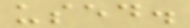used.
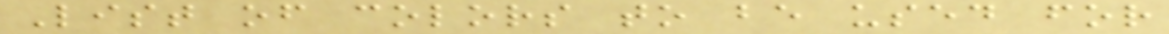List of colors to be used for
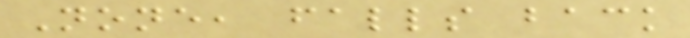None, falls back
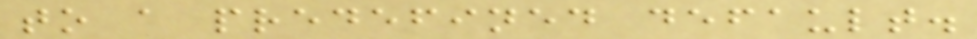to a predefined default.
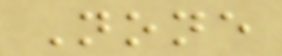None
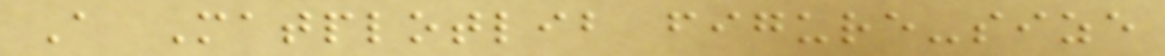A Matplotlib figure-size
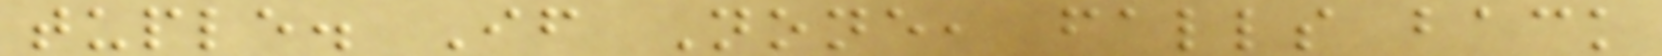tuple. If None, falls back
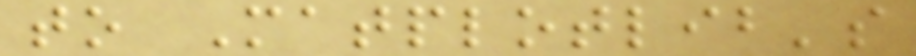to Matplotlib's
